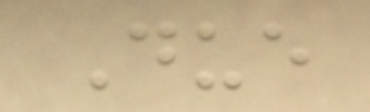Due
